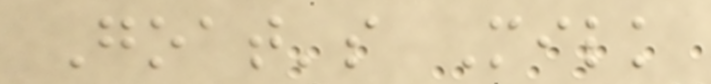Goat's Milk
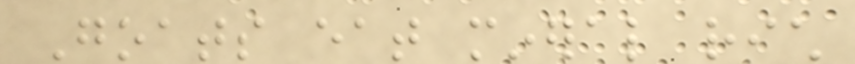Goats eat mineral rich
